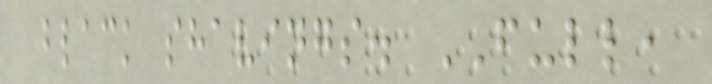black shavings. FULL,
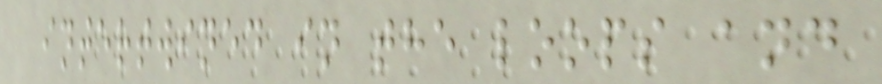intertwined in the loops and
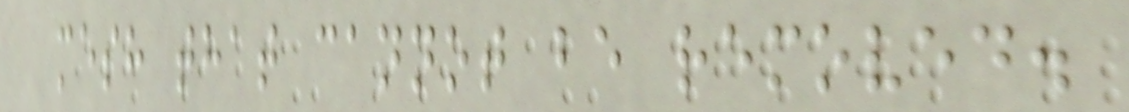mesh that cannot be removed.
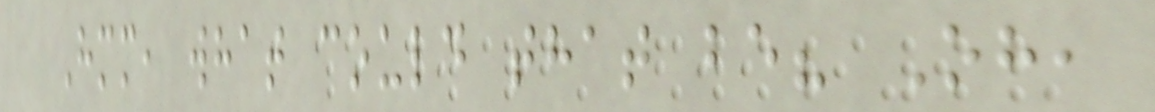Hmm, what could that be? Oh,
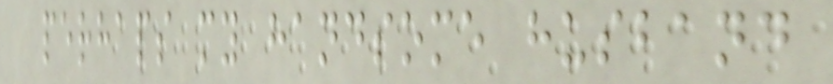perhaps my handsome husband
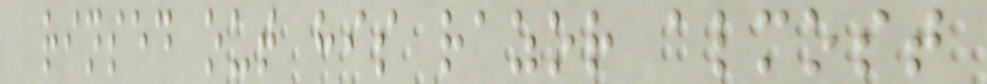rinsed out his razor almost
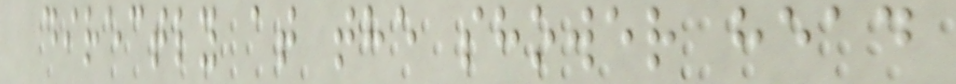directly at the shower head
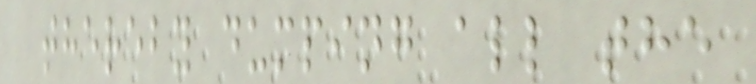thereby dumping all the
